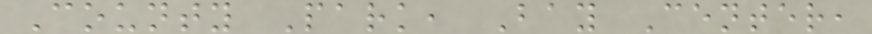County Park, Bay Center,
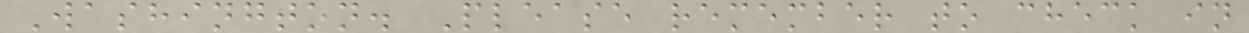Washington. Please remember to check in
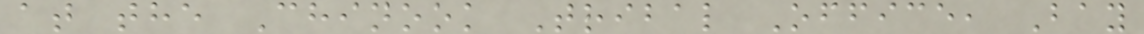at the Chinook Tribal Office, Bay
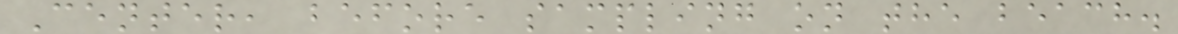Center, before sampling on the beach.
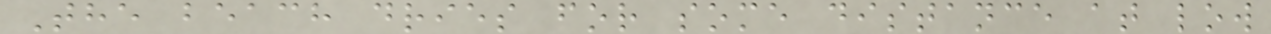The beach dries for some distance at low
